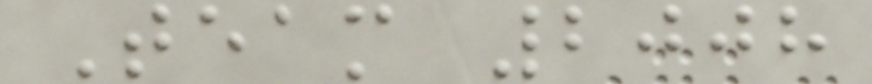Team 2008
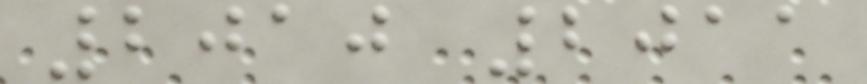2010 2011
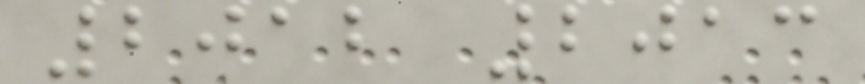2012 2013
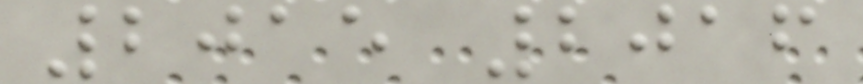2015 2016
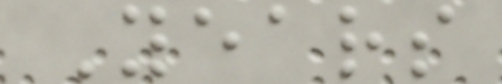Years
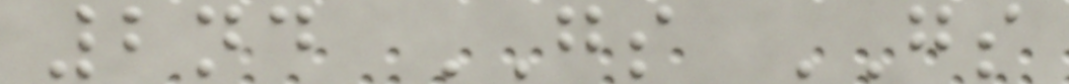2nd GS GS
